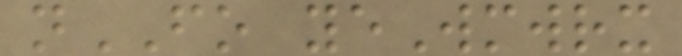nFO yeWmwrx
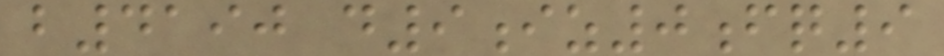b4190 d9iz0fq9
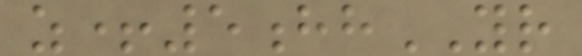z+5hhYR
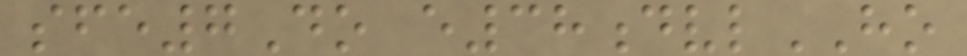sfe7Do e38dvlHO
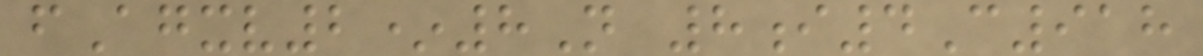fAgxv2*8N 8i4C918
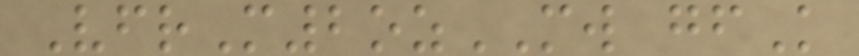VfrM2ozMW gfK
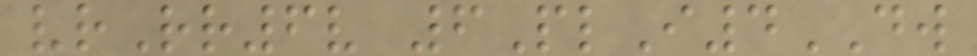vrRr6v 6PlI4DW
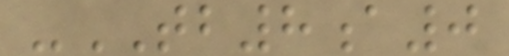-TB8a0
